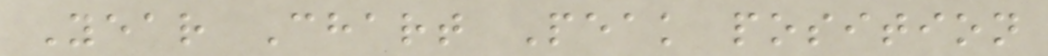Year Chart Peak position
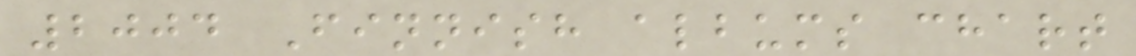2004 Finnish albums chart
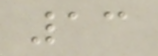13
